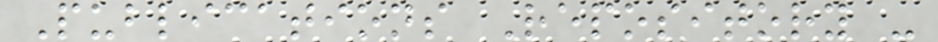Publications Repository -
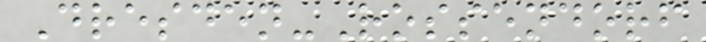Dresden-Rossendorf
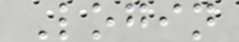Login
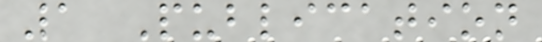1 Publication
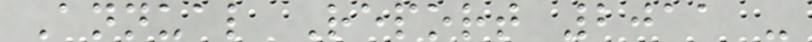Annual Report 2011 -
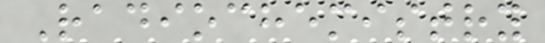Radiochemistry
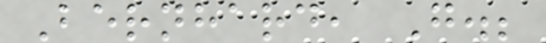Bernhard, G.;
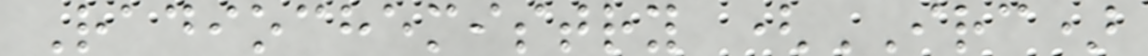Radiochemistry (IRC)
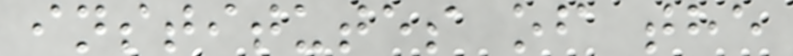institutes of the
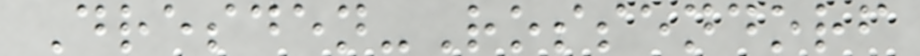Dresden-Rossendorf
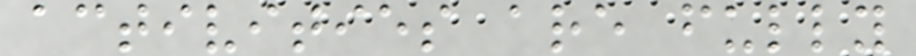activities are fully
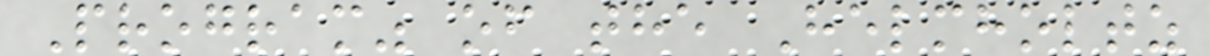Program" of the Helmholtz
